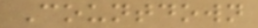Countdown
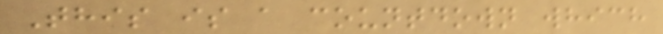This is a countdown which
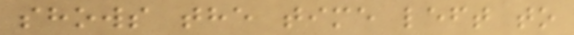shows the time left to
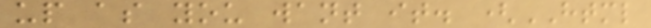up as you want it. (HTML
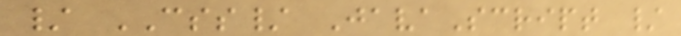/ CSS/ JavaScript /
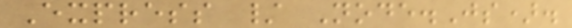Express / Node.Js).
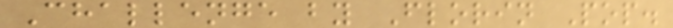Challenge by Florin Pop.
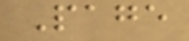Page
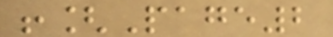![Page2
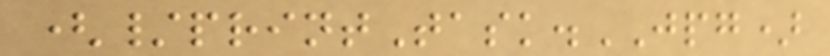(/printTask.JPG)
